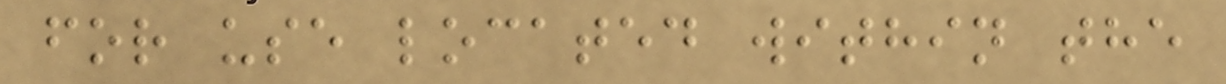for use located within the
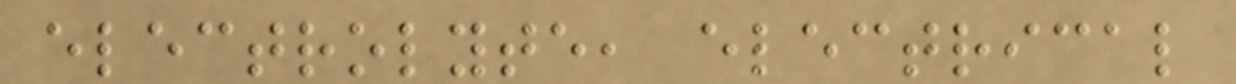electrolyte, electrical
